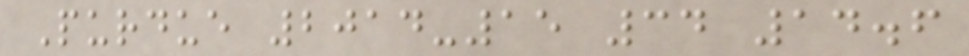Purdue 2014-15 34 14.6
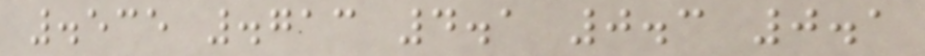.535 .713 4.1 0.3 0.1
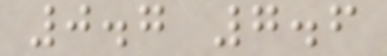0.7 7.6
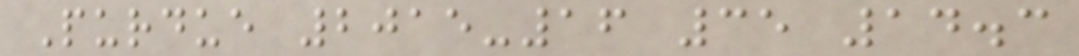Purdue 2015-16 35 14.3
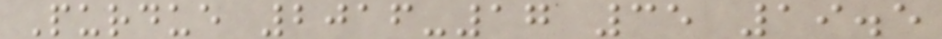Purdue 2016-17 35 19.5
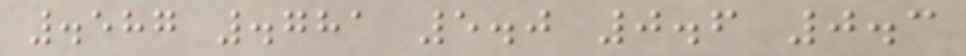.587 .781 5.0 0.6 0.3
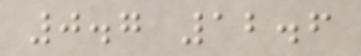0.7 12.6
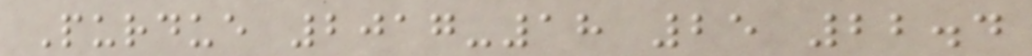Purdue 2017-18 25 22.4
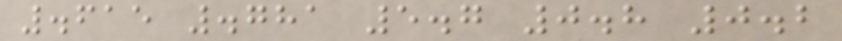.615 .781 5.7 0.8 0.2
